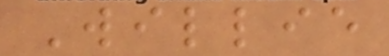Willie
